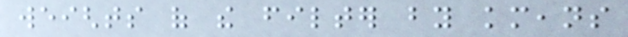weights of the filter by kmeans
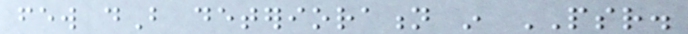few dB deterioration in PSR.
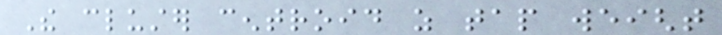The cluster centroid as tap weight
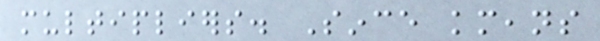multipliers. Since kmeans
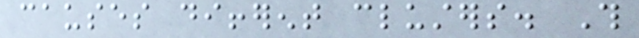causes different clusters. This
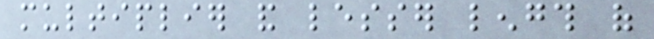multiplier and lesser length of
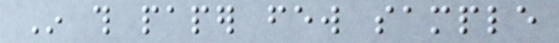In this paper few sample
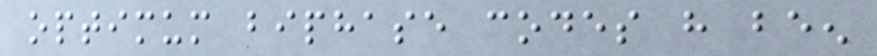optimum biphase codes have been
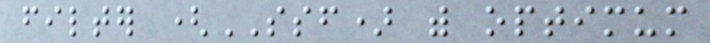filter (SSF) with optimum
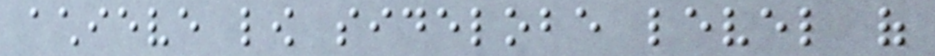achieve low sidelobe level of
